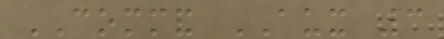COMMAND AUX 3
